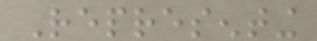Representing
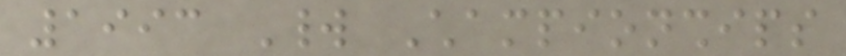1993 World Championships
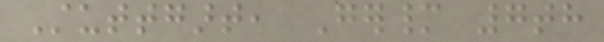Stuttgart, Germany 7th
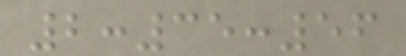2:35:56
